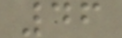46
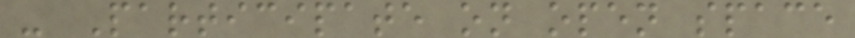- Participate on open space
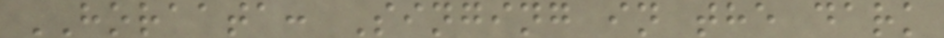HORAATA: Singing in the dark
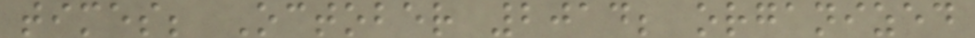times; October 2014; organized
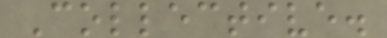Collective.
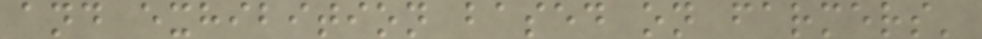and exhibition based on farmers'
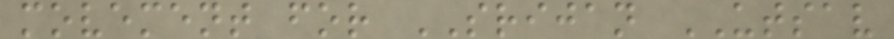movement for SRIJAN UTSAV
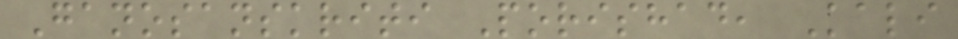Ganosanskriti Porishad, Kali
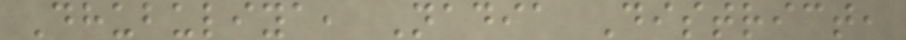Dhubuliya, Nadia District,
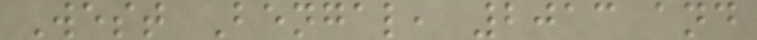West Bengal, 2013 and
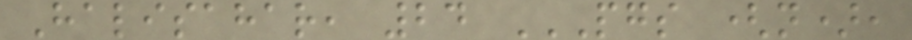Halisahar, 24 PGS (N),
